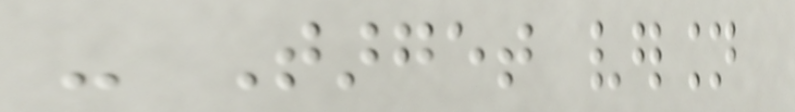- Target version
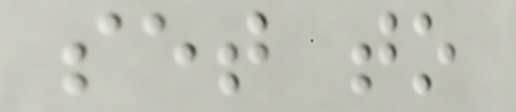set to
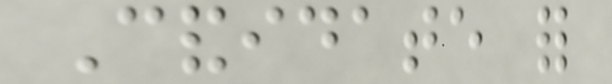Candidate for
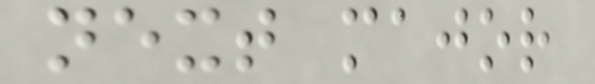next major
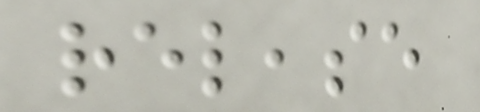release
